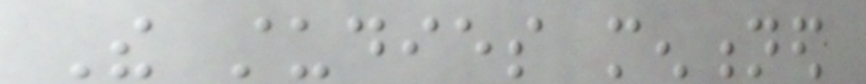The studies mentioned
